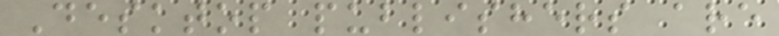Desktop publishers are
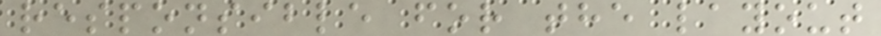responsible for the layout
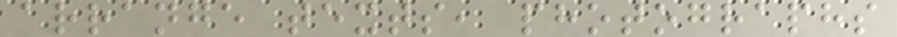arrange texts, photographs
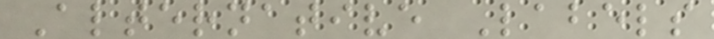Alternative Labels
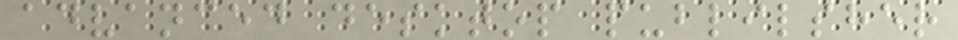advanced desktop publilsher
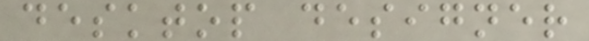desktop designer
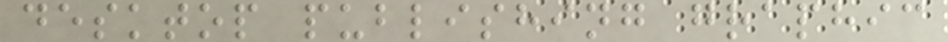desktop publishing graphic
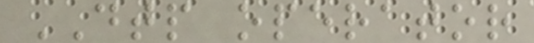DTP operator
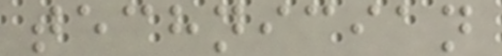technician
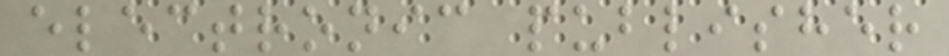electronic publisher
